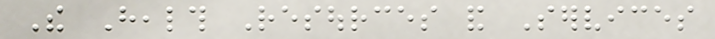The Health Resources and Services
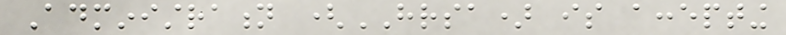Administration (HRSA) is accepting
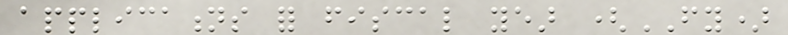applications for fiscal year (FY)
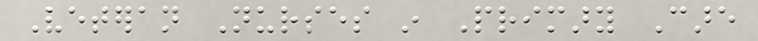Veteran Nurses in Primary Care
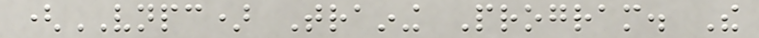(VNPC) Training Program. The
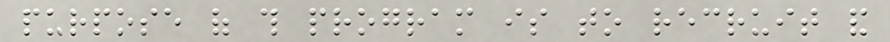purpose of this program is to recruit and
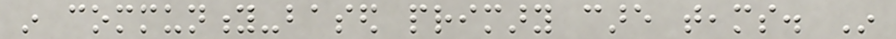in community-based primary care teams. In
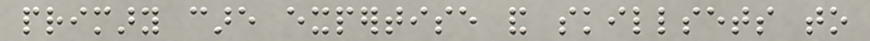primary care expertise and skillsets to
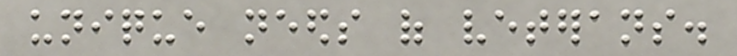unique needs of veterans.
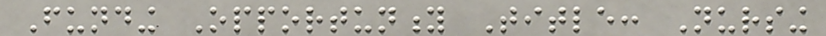Funding Opportunity Title: Nursing
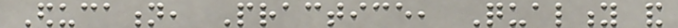Education, Practice, Quality and
